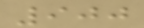900
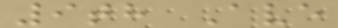9th Ave
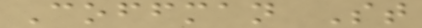Coffman St
